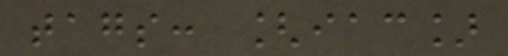tags: [iac]
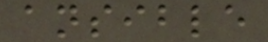ansible
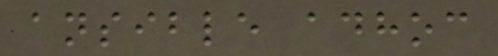ansible adhoc
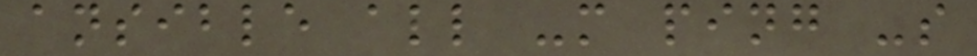ansible all -m ping -s
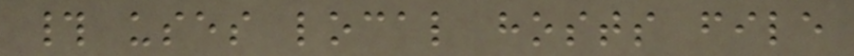# uses local hosts file
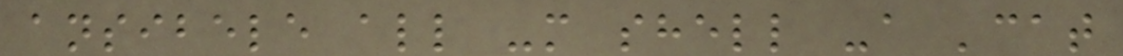ansibele all -m shell -a 'cat
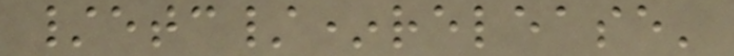/etc/*release'
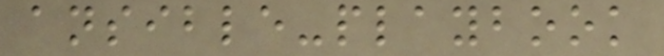ansible-playbook
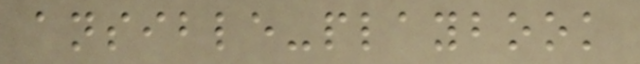ansible-playbook
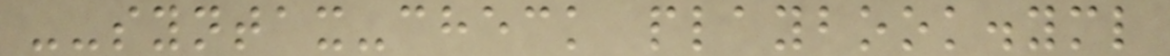--syntax-check playbook.yml
